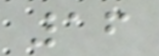16
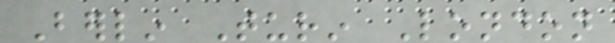Berlin Turin London
